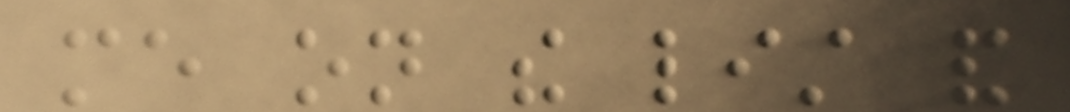me on the list and
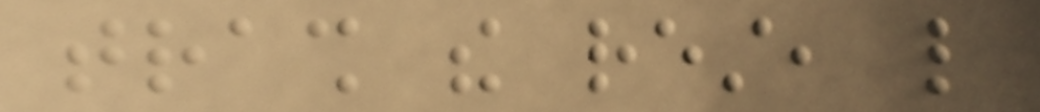trash the rest, like
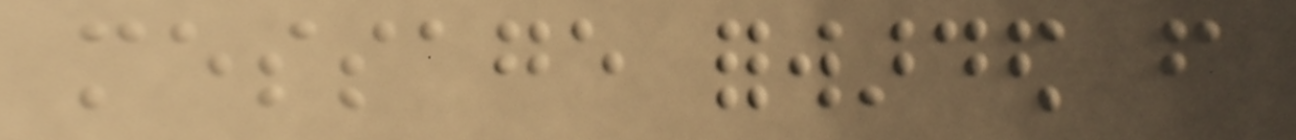message forwarded from
